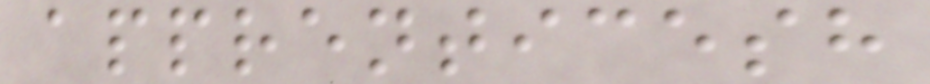apprenticesh
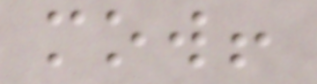mow!
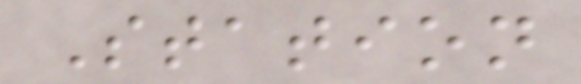Station
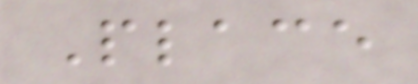Place
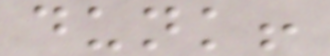dunk!
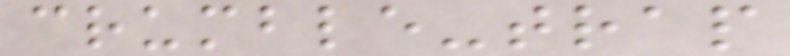crumble-trap
